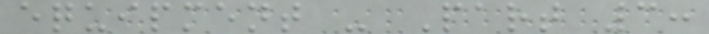equipment - Part 3:
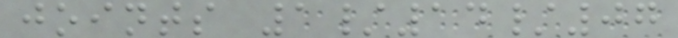joints 1/14/07
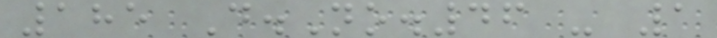185 D.No.46 - 1
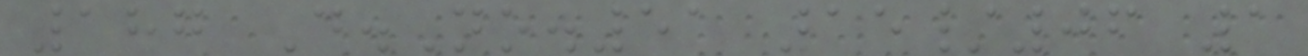187 D.No.51 15/06 1
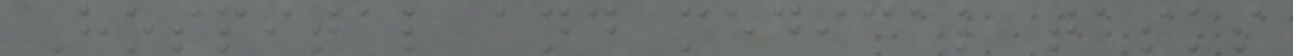Hospital and medical tasks
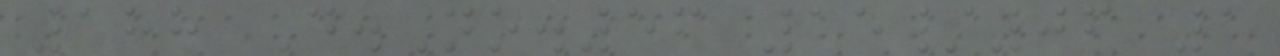188 D.No.56 15/06 1
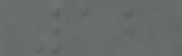12
